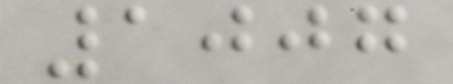1007
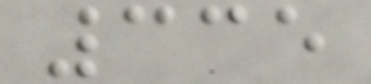335
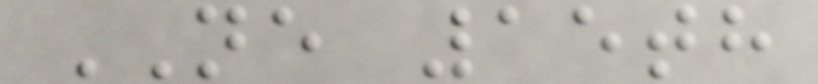NE 15th
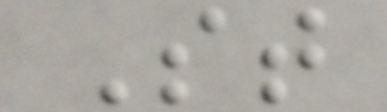St
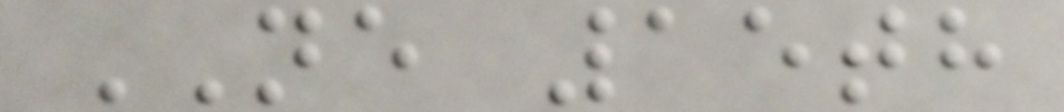NE 15th
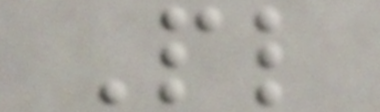Pl
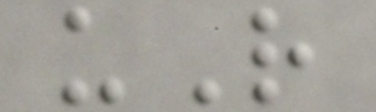uR
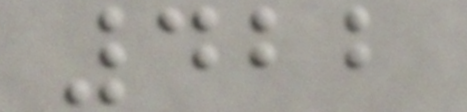422
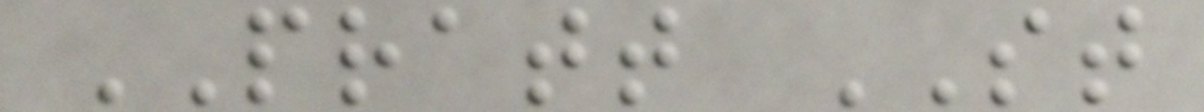PRATT ST
